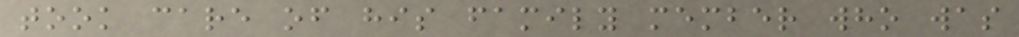took care of his family member who was
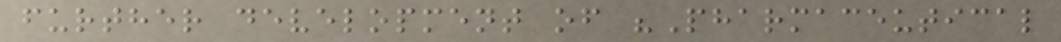further development of "Pharmaceutical
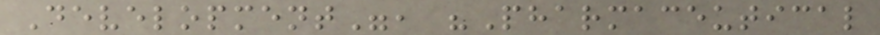Development", "Pharmaceutical
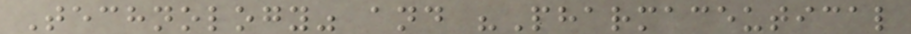Technology" and "Pharmaceutical
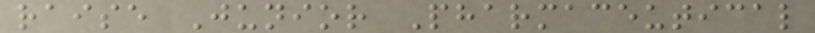raise Junior Pharmaceutical
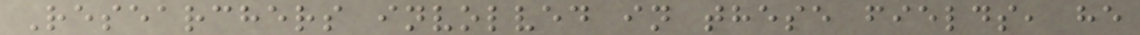Researchers involved in these fields, he
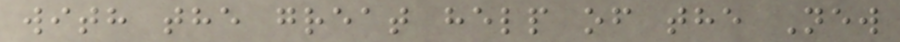with the great help of the New
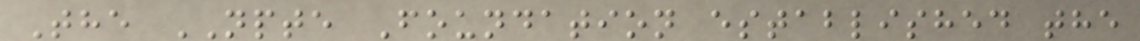The NPTE Foundation established the
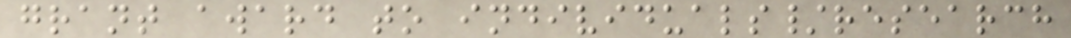grant award to individuals/research
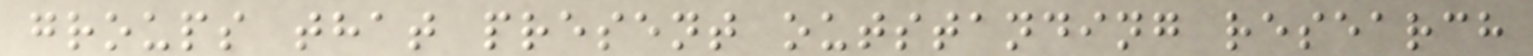groups that present outstanding research
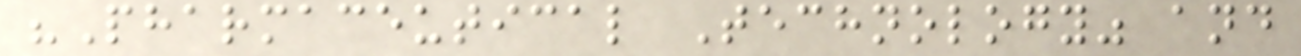"Pharmaceutical Technology" and
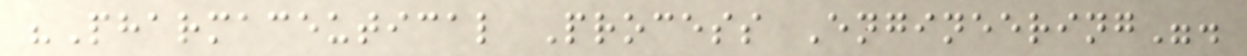"Pharmaceutical Process Engineering".
